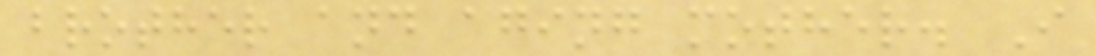brother and aging mother. I
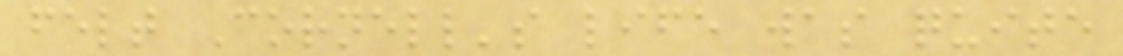felt Cornell's life was quite
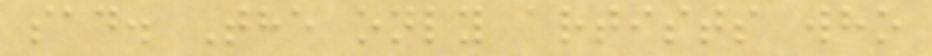sad. The only artists who
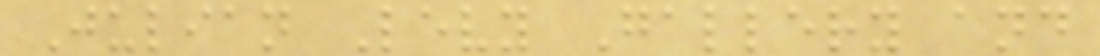Julian Levy Gallery and
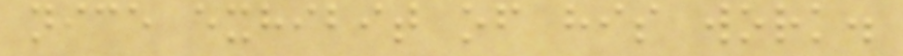nice exhibit of his work.
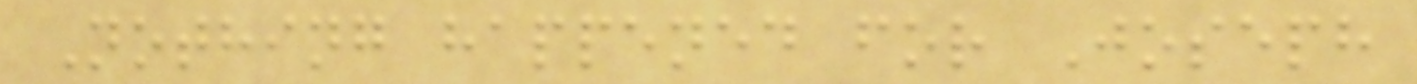Nothing happened for Joseph
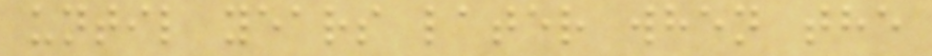until years later when the
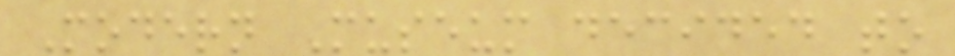Modern Museum decided to
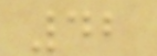42
